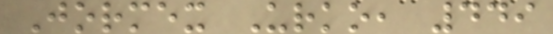Jormex Urko, 449
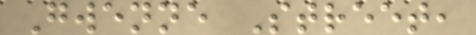Gwenne Street,
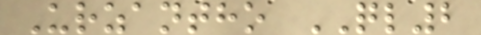Urzantho QL2
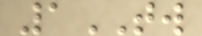1TW
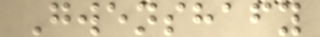Gwenshafy
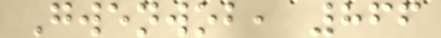Gwenwob, 866
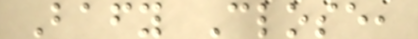Bafy Close,
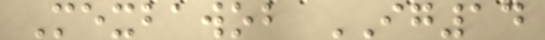Mexbawob IG14
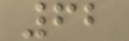62
